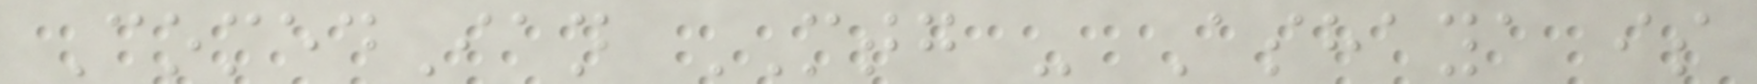ComedIan MTG - Ashaya is
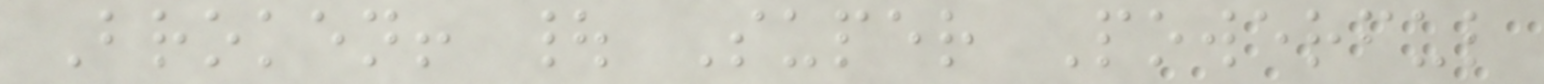Broken! | Super Powerful
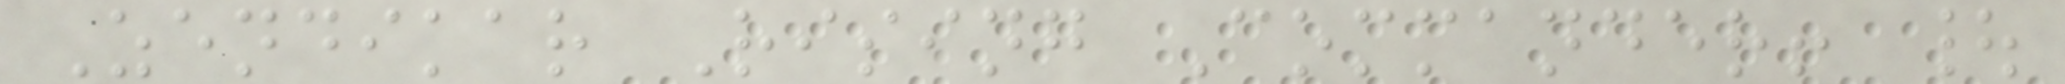Zendikar Rising Commander! |
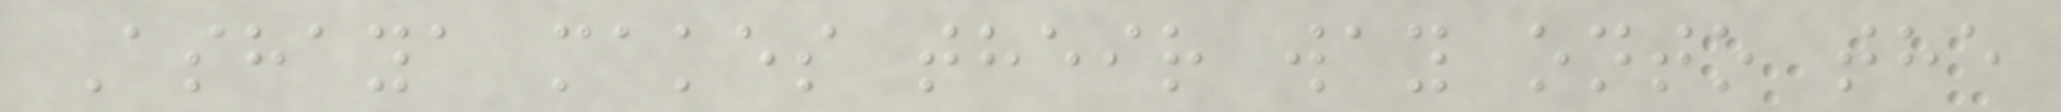Ashaya makes their way onto the
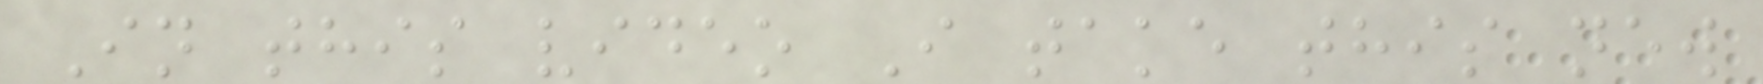In this video I take this new
